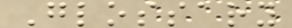Glossary
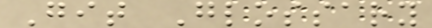Git Glossary
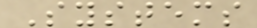Systems
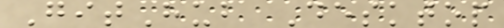GitHub Desktop
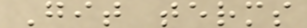Git terms
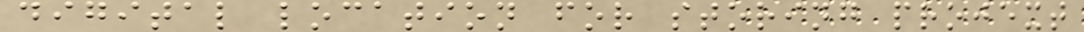digital location for storing projext
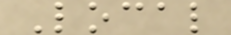Local
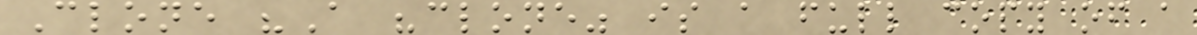Clone "A "clone" is a full copy of a
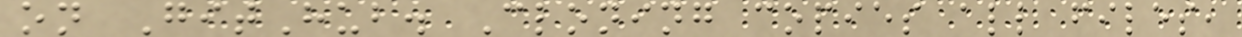on GitHub. Cloning copies all files,
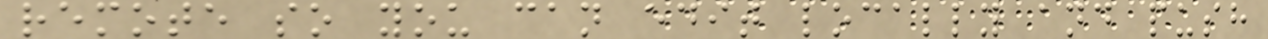remote so you can edit locally and push
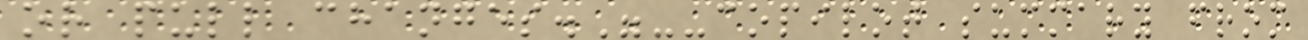or pull changes."--copilot summary from
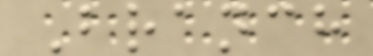Branch
